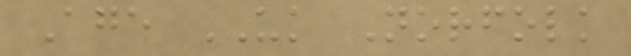Age UK Norfolk
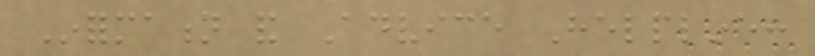Information and Advice Helpline:
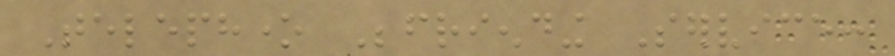Telephone Befriending Service:
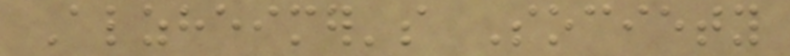Alzheimer's Society
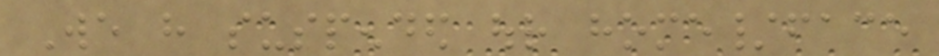We have suspended our home/face
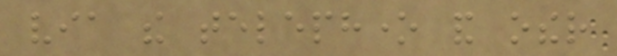via the telephone and other
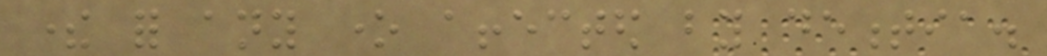there for any one affected by dementia.
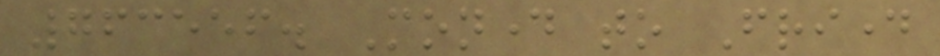763556. Monday to Friday
